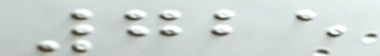725
